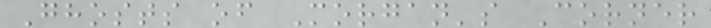Ghosts of Morgan's Corner
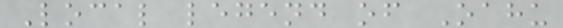Local legend of Oahu
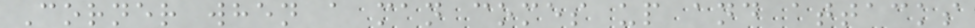Corner when a man comes up and attacks
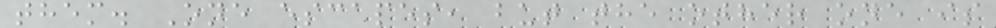them. One escapes, but the other one is
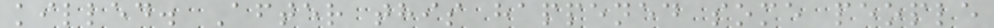killed. After this happened some people
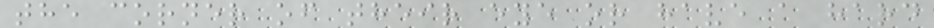the corner of their eye or have a hard
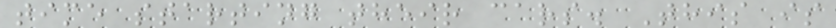time starting their cars. This is
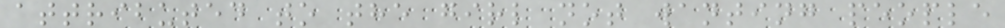attributed to the girl not wanting people
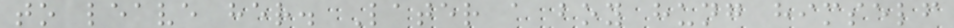to leave her. Later a boy hung himself
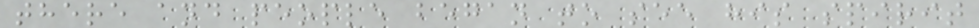there and people began to see his spirit
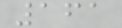161
